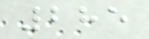285
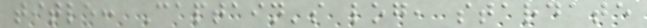title: Captain's log, stardate
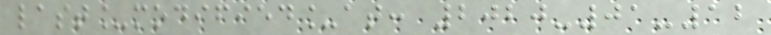last_modified_at: 2020-01-12
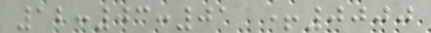12:03:01 +0000
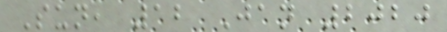Sun, 12 Jan 2020
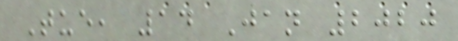Tue, 14 Jan 2020
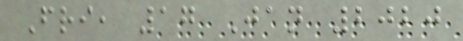Fri, 17 Jan 2020
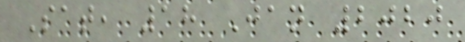Sat, 18 Jan 2020
